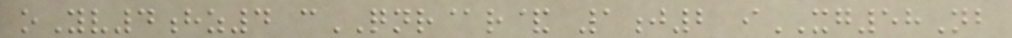oYv4hz4 cQNR@r& 1j2 iXG58Nb
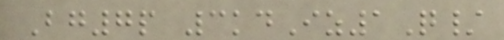Bg7p 3kdIz1Q/
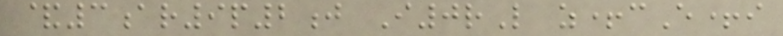&3ar9p2j I0rL z+cE+i
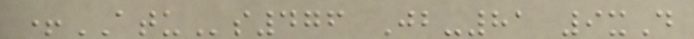+ATUs476 Jb-81 9xD
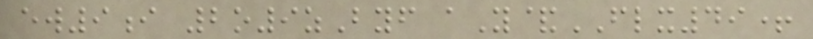ew9i 2o9zByf aY&FLX49+
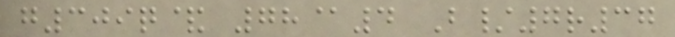g309q& 78@4 B/7r37
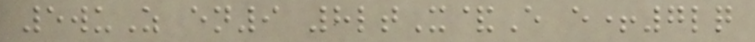5wuZ en9 8ltX&E e+7lq
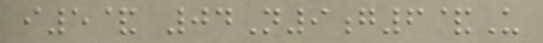i5& 04N9g6&U
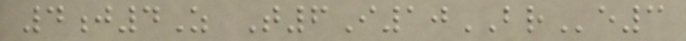4j4Z T6I10BRe3
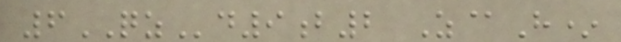6QZd9b2 Z@H*
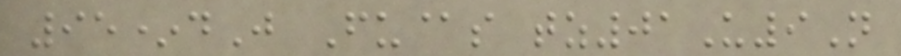95*dJ Fu@s tz01U9N
